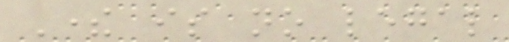There is no legal
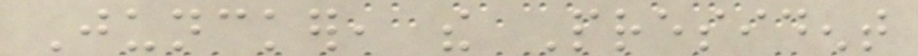Juncker, the President
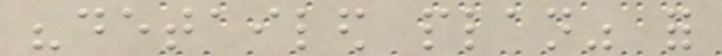"detailed plan" for
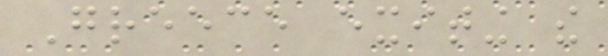Greece exiting the
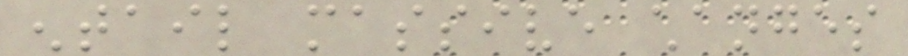entail massive changes
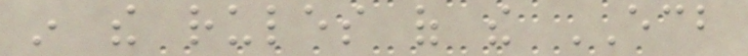in the rules of the ECB
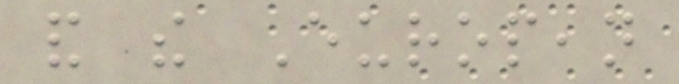and the European
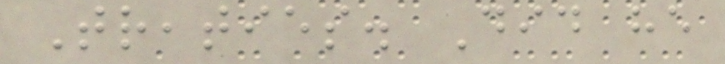Treaties. Did he
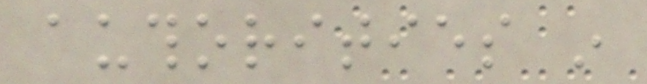authorities in
